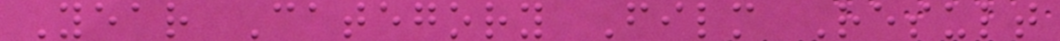Year Category Film Result
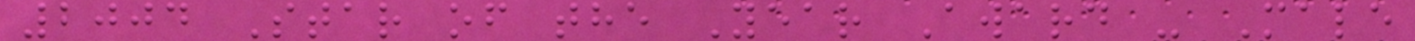2004 Star of the Year Award - Male
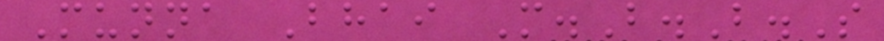Munna Bhai M.B.B.S
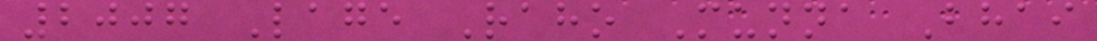2007 Lage Raho Munna Bhai
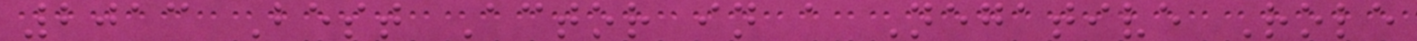2013 Best Actor in a Negative Role
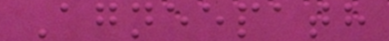Agneepath
